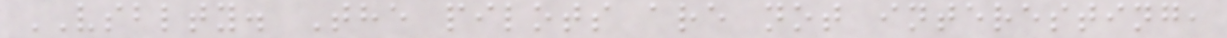VSBLTY. The pilots are not interesting,
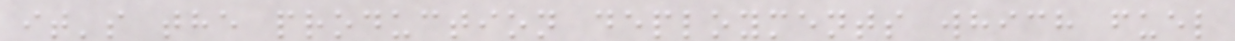it's the production deployments which fuel
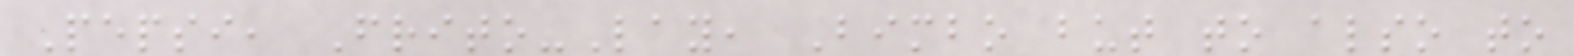Pepsi, Frito-Lay, Bimbo but to also to
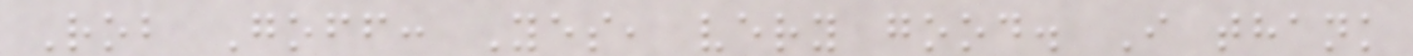Rob Goff: Yes, very good. I thank
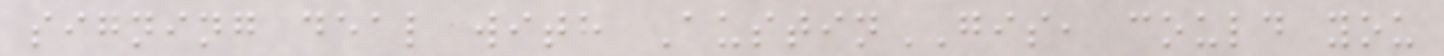signing deal with AustinGIS, could you
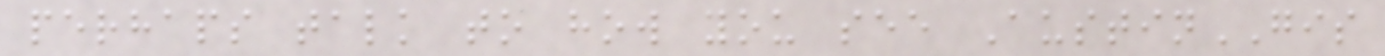perhaps talk to how you see AustinGIS
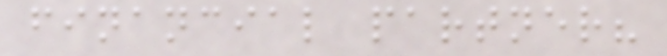financial partner?
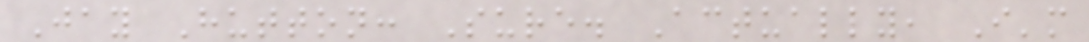Jay Hutton: Sure. Actually, I'm
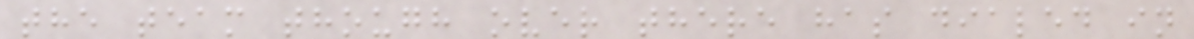the team though over there has dialed in
